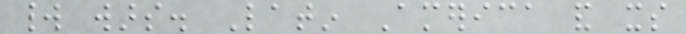world wars. Latin America and its
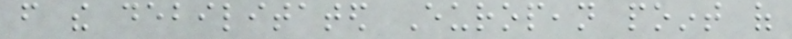from the debilitated European point of
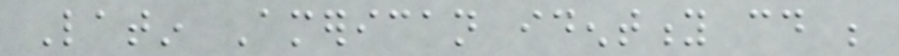Latin American identity could be
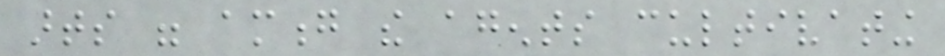arts were among the agents cultivating
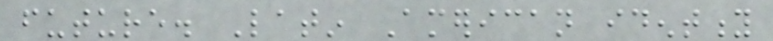future. Latin American identity
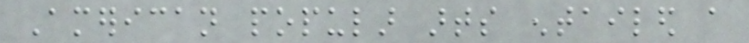American popular arts entailed a
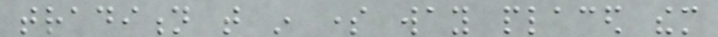tradition that in some way placed them
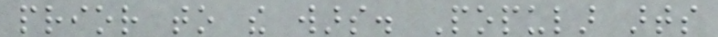prior to the wars. Popular arts
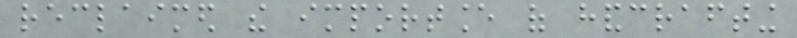reclaimed the importance of handcrafting
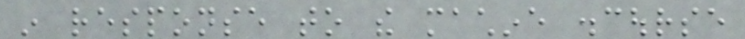in response to the machine discourse
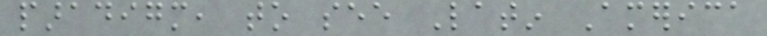paradigm, to see Latin America
